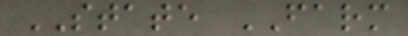STATE FARM
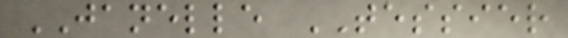JANELLE TESSIER
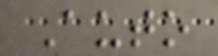Auto
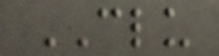CLU
